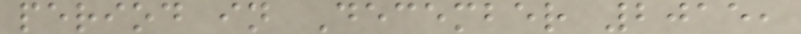period in December 2015,
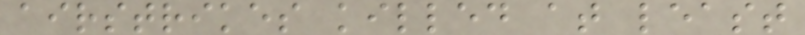airstrikes killed at least
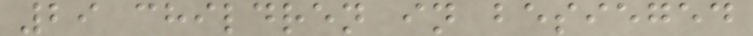29 children in besieged
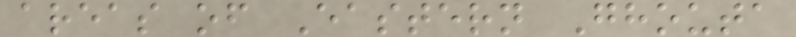areas of Eastern Ghouta
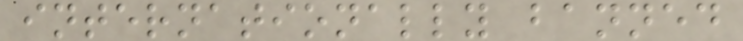internationally banned
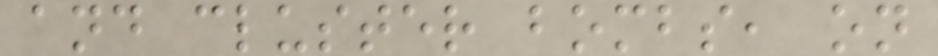and cluster bombs, on
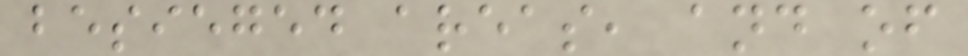besieged areas, and of
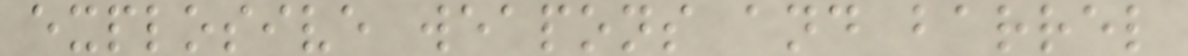explosive weapons and barrel
